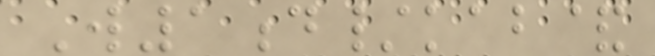W1d/kab&
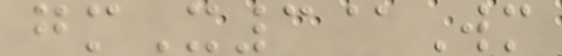gmX3@Wm
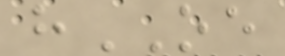hOE
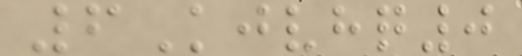6Kjvhq0
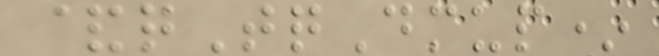&qTqDmup*
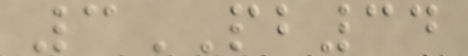3PB34
